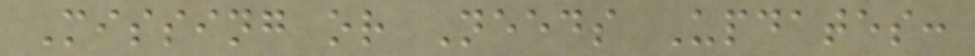Missing or Needs Updates:
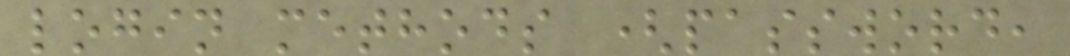login methods (password,
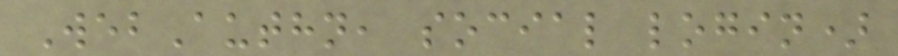WebAuthn, social login)
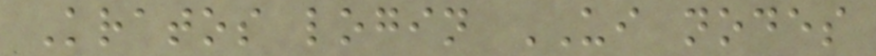Kratos login UI nodes
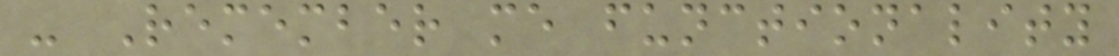- Remember me functionality
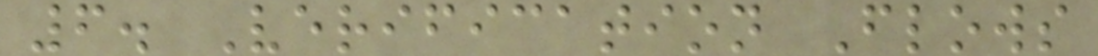6. Verification Flows
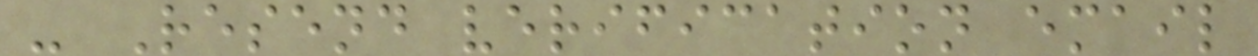- Resend verification email
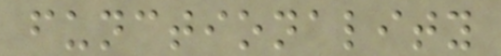functionality
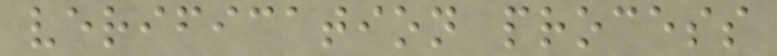verification process
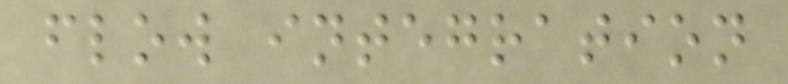flow integration
